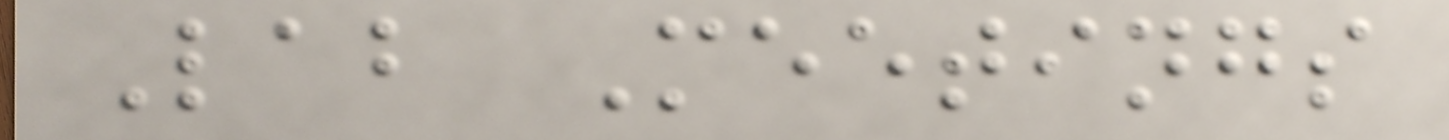Lab Meetings
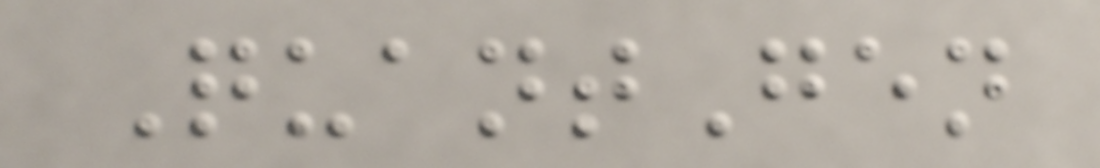QuantGen
